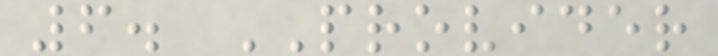6. PROVIDER
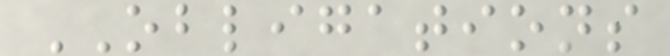OBLIGATIONS
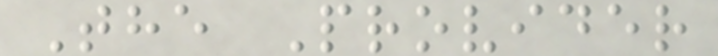The Provider
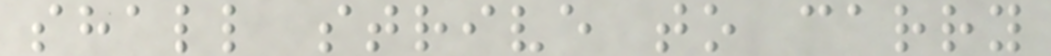shall strive to carry
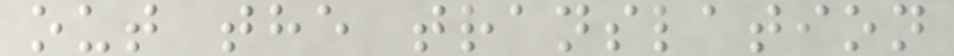out the translation
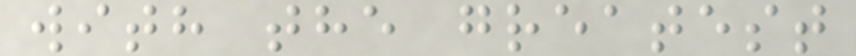with the greatest
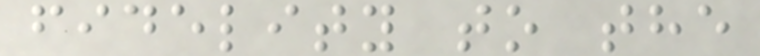fidelity to the
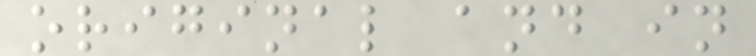original and in
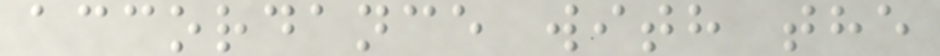accordance with the
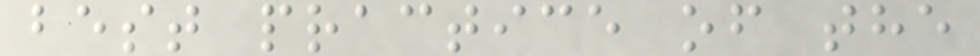best practice of the
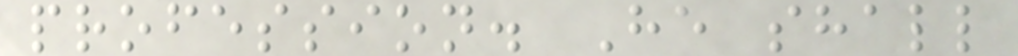profession. He shall
